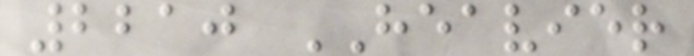2210 HEAVIER
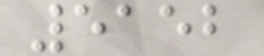5152
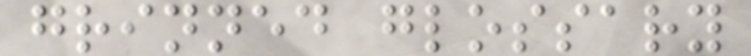grinned glossary
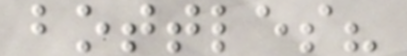bottles?
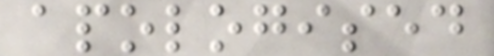apologised
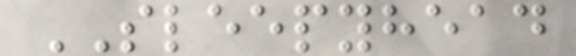SLEEPYHEAD
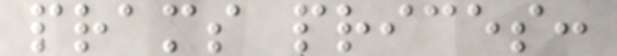prams prices:
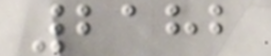2182
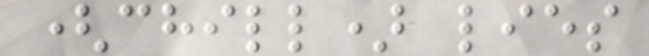(chill) lies
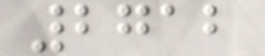2712
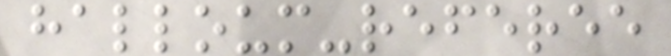halloum-referee
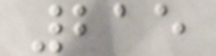215
